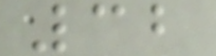32
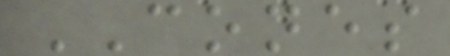CONES
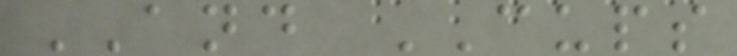AND CUPS
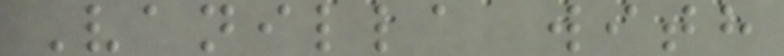Vanilla with
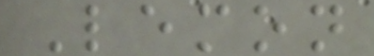Lemon
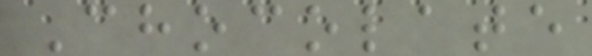Chocolate
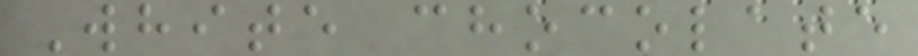White chocolate
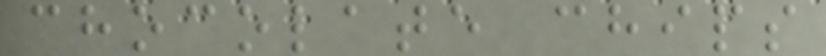chocolate chips
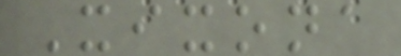Xixona
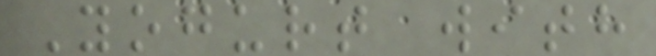Yogurt with
